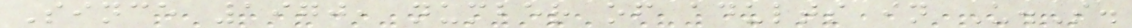Since 1970, number of adults in U.S.
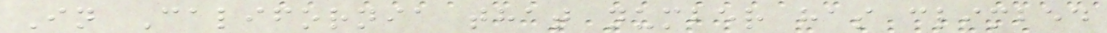In California that number has climbed
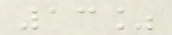13%
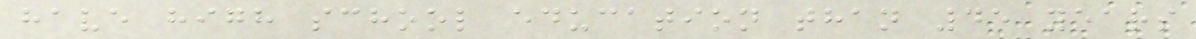have high school education than 45 years
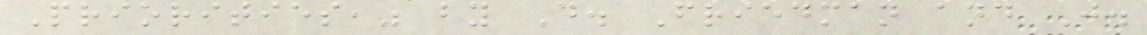Priorities," by D. Friedman and J.
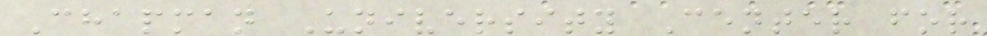Chapman University Center for
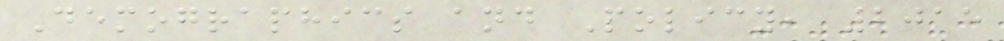Demographics and Policy, 2015
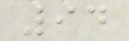94
